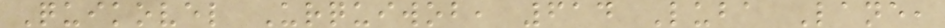Quikovel Urquiwob, 614 Luba Lane,
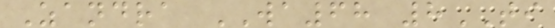Zandra WA68 8TI
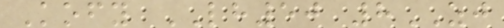Kofy LH50 8ZJ
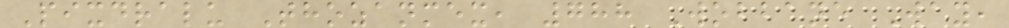Pixdralu Thozanmex, 788 Wobbane Way,
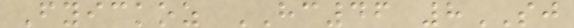Fyickoz HC46 8SJ
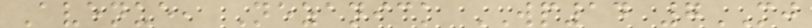Avenue, Nezanick WP14 7MJ
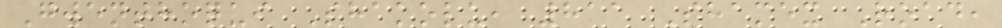Gwenthoqui Shakolu, 811 Shamex Road,
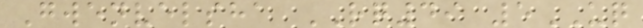Gwenvelsha RQ49 5UQ
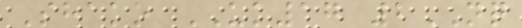Shako UK17 2NQ
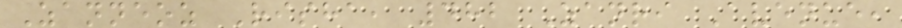Zanneoz Risha, 482 Zanri Avenue,
